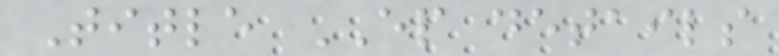Title EP details
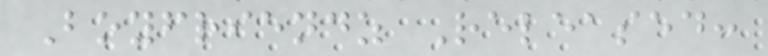Boyfriendz Released:
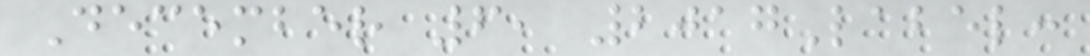December 6, 2017Label:
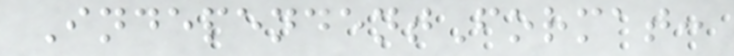IndependentFormat:
